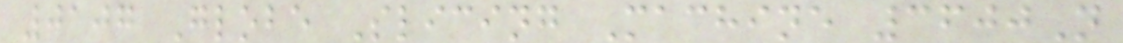0107 Globe Slicing Machine 3600N
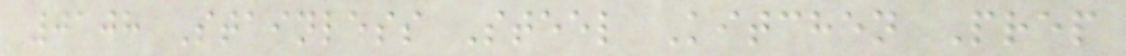0108 Stainless Steel Kitchen Prep
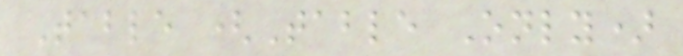Table (Table Only)
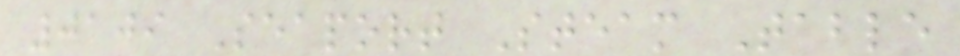0109 Seaport Steam Table
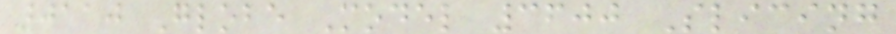0110 Globe Model 3600 Slicing
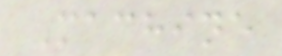Machine
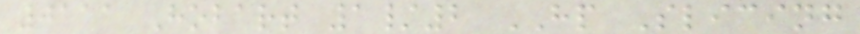0111 Hobart 1/2 HP Slicing
